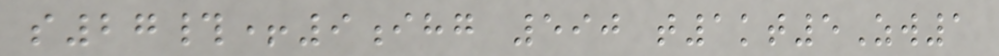s27#+9ihg 590 t1kt5Zw1
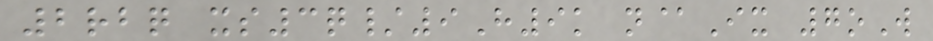2rbq xs3q/9H9k n@Ix 7oW
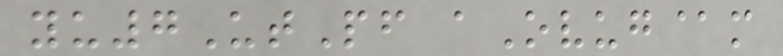yu7UtPf aOvug@m
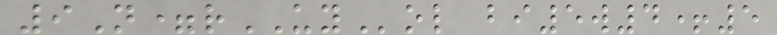9N=rUYol bi5w4+5
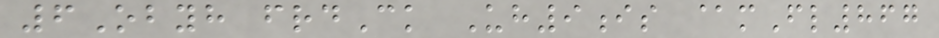6Obyh frdCk Uh9is @mFl867
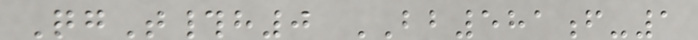QgT#h0 BB581f-1
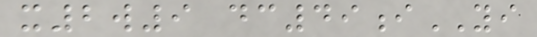x2w9 dc49iYI
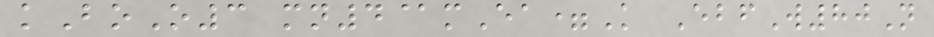kBoO3 mn4@mEa=K EbfW80N
